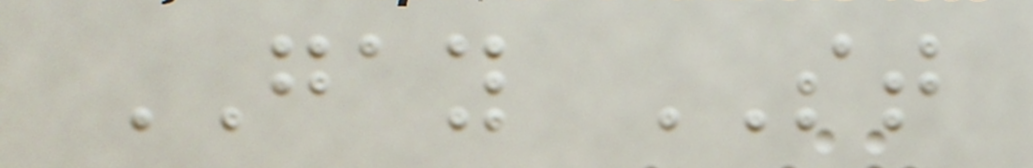GAY ST
